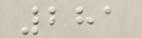281
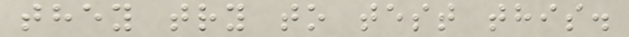they try to test this.
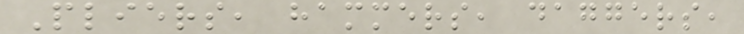Pliers, hammers, daggers,
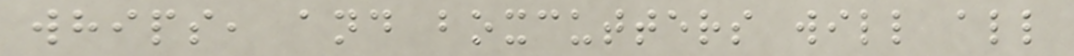whips, and boxcutters will all
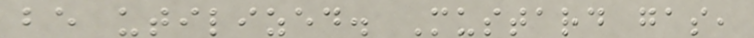be utilized. Mustard gas,
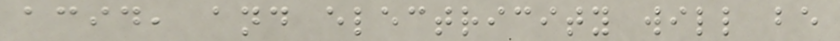acid, and electricity will be
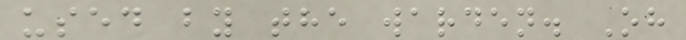used by the warden. Oh
